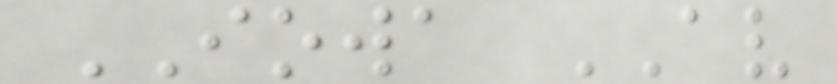IOWA AV
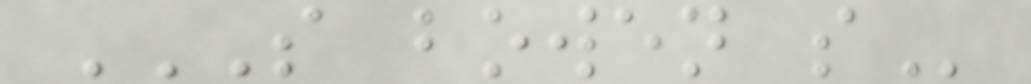S BOWEN S
